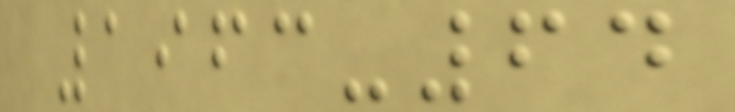1963-64
